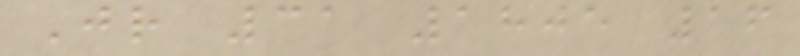Jr 31 1805 16
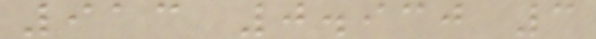913 0.930 3
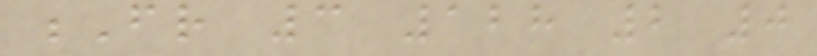Fr 3 128 2 0
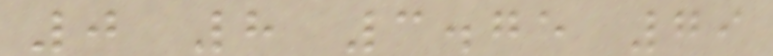0 8 3.75 79
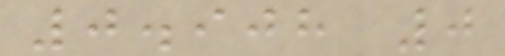0.908 0
